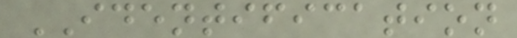IDENTIFICATION
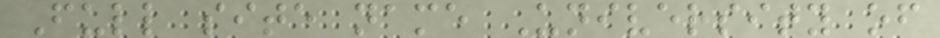Full site name University of
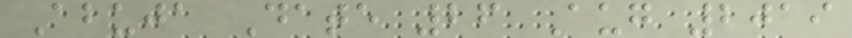Abuja Date 26 Aug 2019
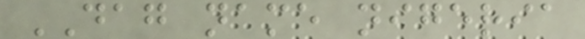DAG name nigeria
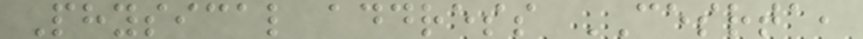Physical address CESRTA,
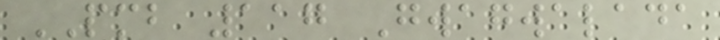PMB 117 Gwagwalada
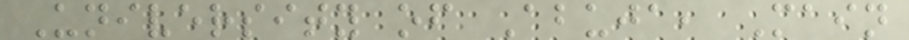University of Abuja, Main
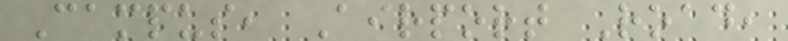Campus, Airport Road,
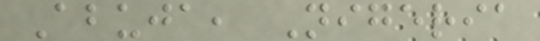Abuja, Nigeria
